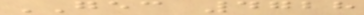GEC 4728
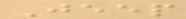Jeep
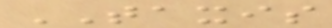TAXIS
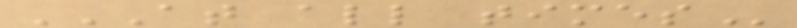AT ALL TIMES
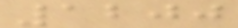1200
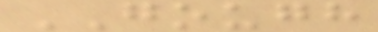GOUGH
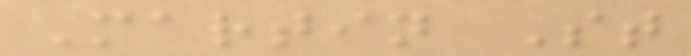Martin St
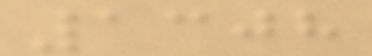1308
